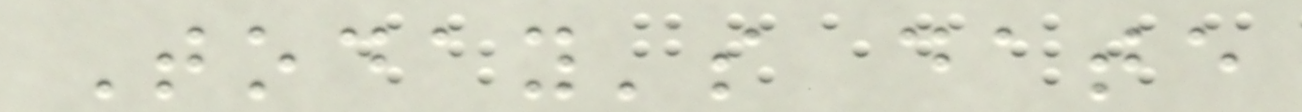Today's date
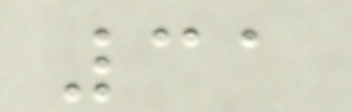31
